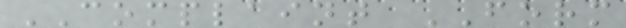COMPLAINT FORM
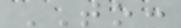TO:
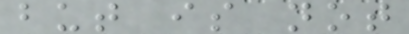but is not
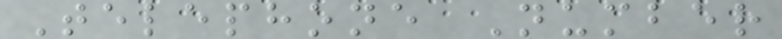Telephone Number
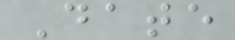Date
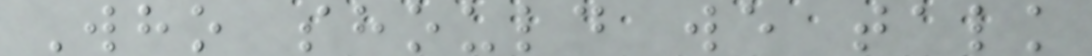Who should we talk
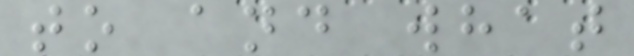to and what
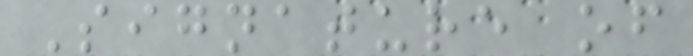Signature of
